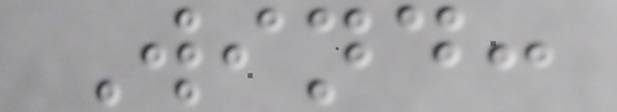Wind:
